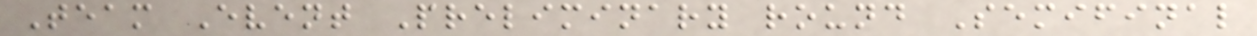Team Event Preliminary round Semifinal
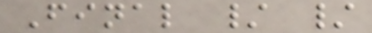Final / /
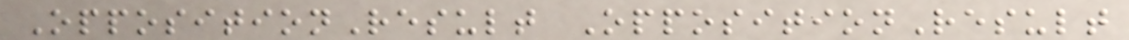OppositionResult OppositionResult
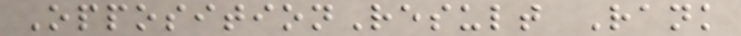OppositionResult Rank
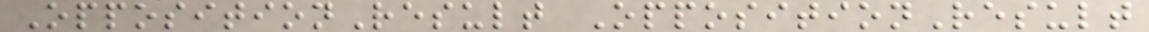OppositionResult OppositionResult
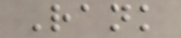Rank
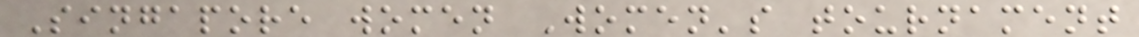Singapore women Women's tournament
